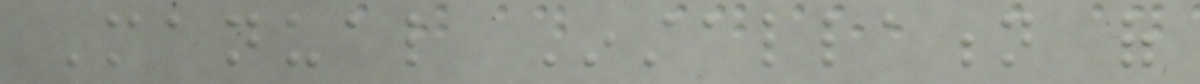Manual Installation of
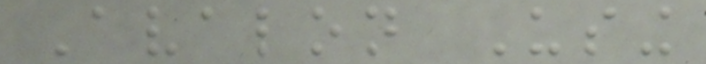Avalon Using
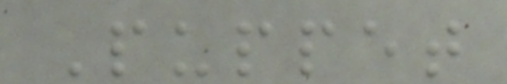Puppet
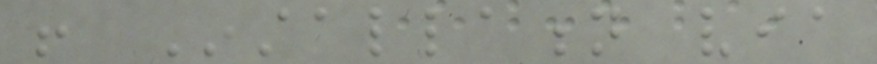! Installation via
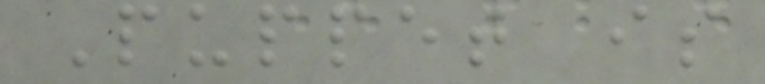Puppet is
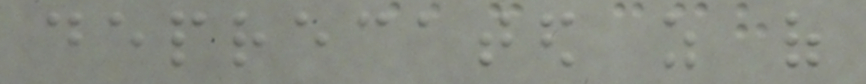deprecated as of
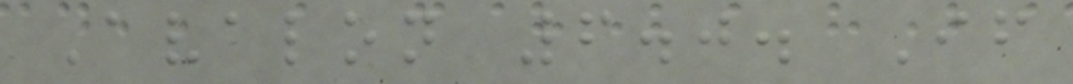Avalon 6.0. If
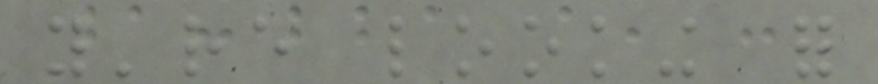you're looking for
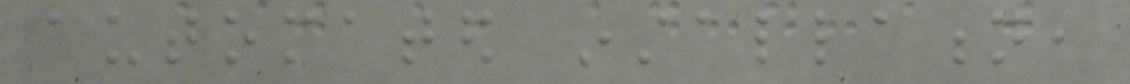automated installation,
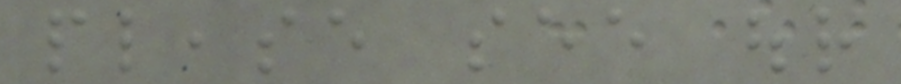please see our
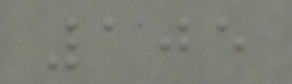105
